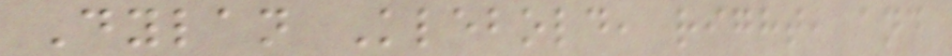Dylan Klebold, right, and
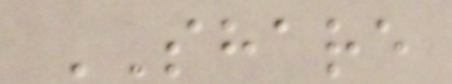SHARE
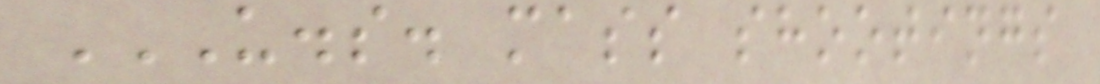U.S. MASS SHOOTINGS
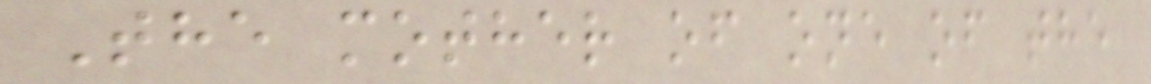The mother of one of the
